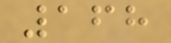168
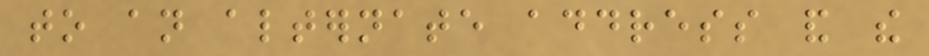to an alternate address and the
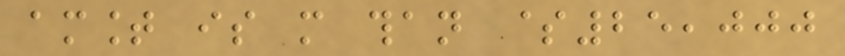amount is more than $25,000
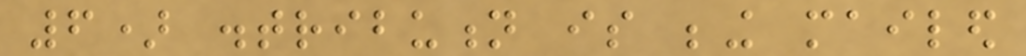6) distribution is being mailed
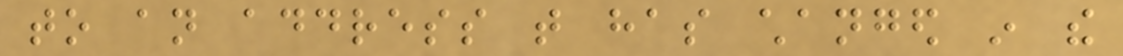to an address that has changed in the
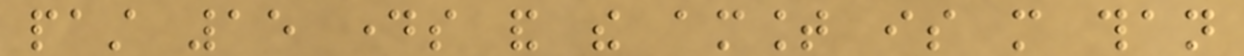past 15 days and the amount is more than
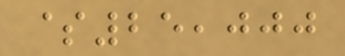$25,000
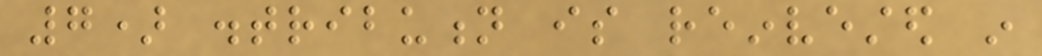7) distribution is reinvested in
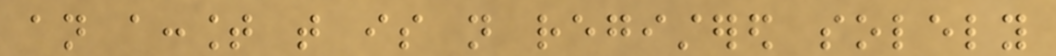an account that is not registered solely
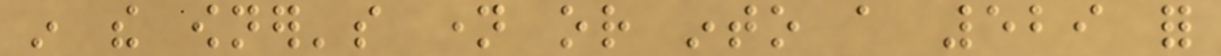in the owner's name or into a 529 for
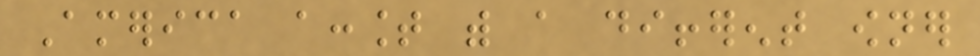America account with a different owner
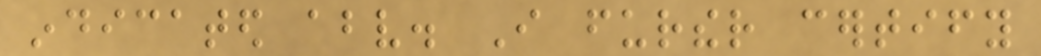indicated above. I further certify
